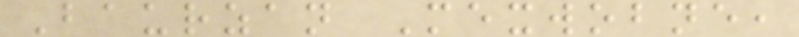Baurzan Mexwobne,
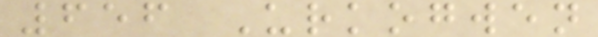656 Urkogwen
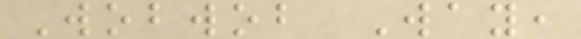Wobwob Way,
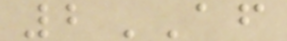2AF
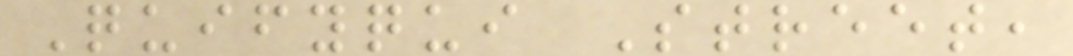Quifyqui Street,
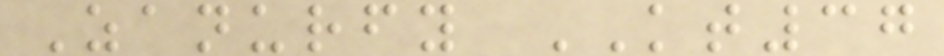Zanurfy KT37
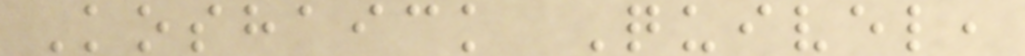Koshaick Quivel,
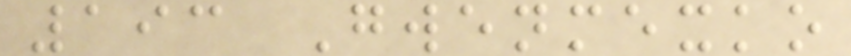193 Gwenmexko
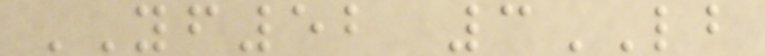YF52 3LB
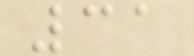31
